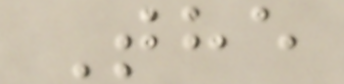The
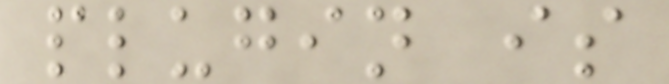plugin is
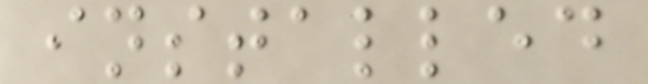installed
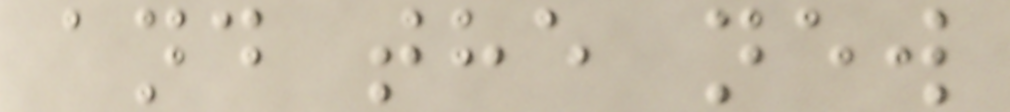and the new
